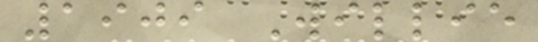1909 Willie
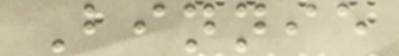Binnie
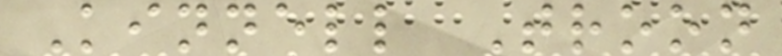Kinnell Troon
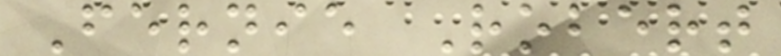Fernie Robert
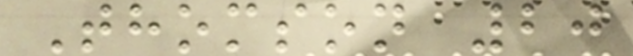Thomson 20
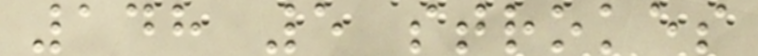148 5 strokes
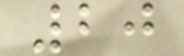20
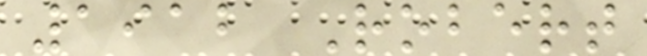1912 Robert
